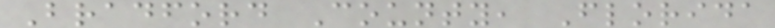Bradford County, Florida
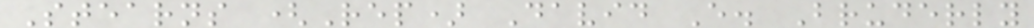Stearns (Rep) David E. Bruderly
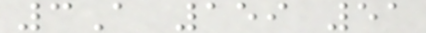3A 159 51
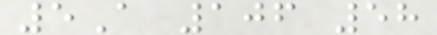5A 106 58
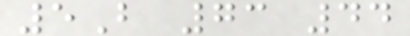5B 73 44
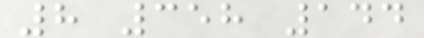8 358 144
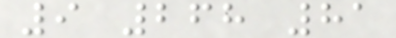9 268 81
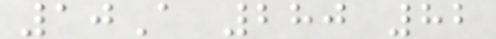10A 280 82
